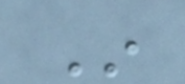In
